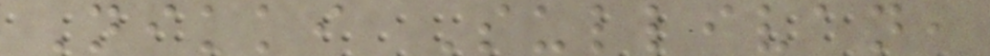Nikki Sullivan,
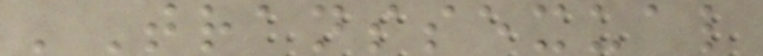'Transsexual
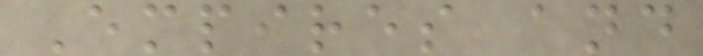Empires and
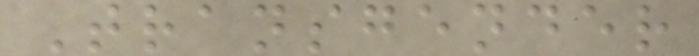Transgender
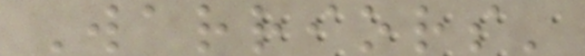Warriors'
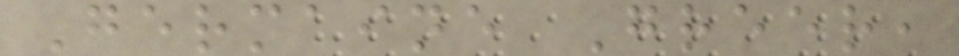Germaine Greer,
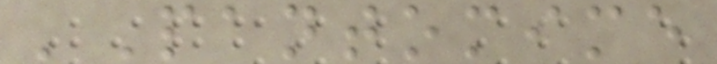'Pantomime
